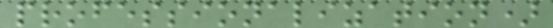professionalization)
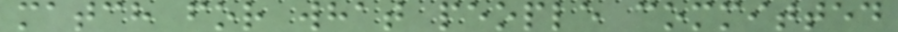match for what people committed
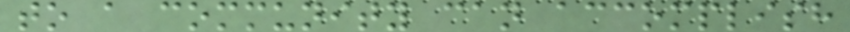to a community can accomplish
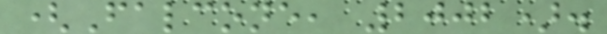(Falcone, 2002).
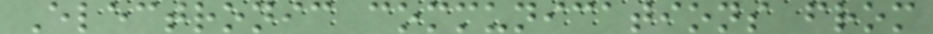Electronic communications from
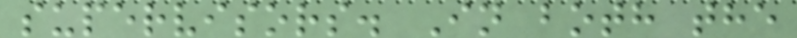supervisors. In both the
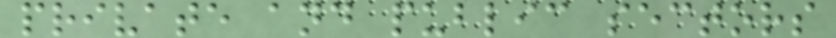private and public sectors
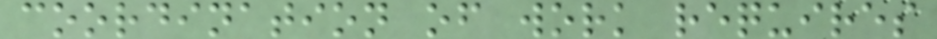coordination of work requires
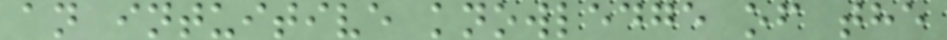an intuitive knowledge of the
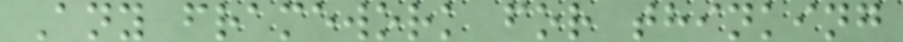Any framework for thinking
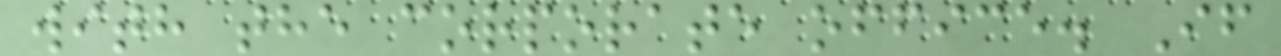with the corporate office. If
